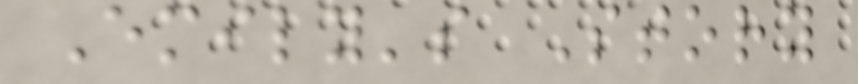Emily's Story
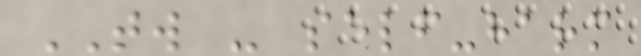TW - self-harm
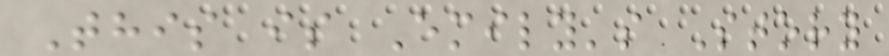This is Emily's Story
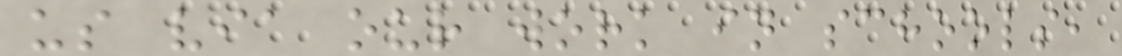us via our work in schools,
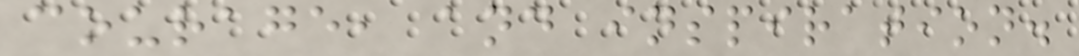courage, and inspiration.
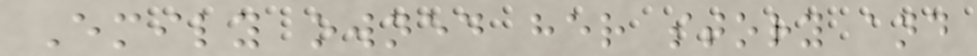Emily owned her story and
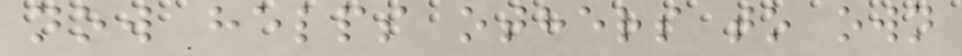now helps others to own
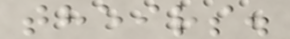theirs.
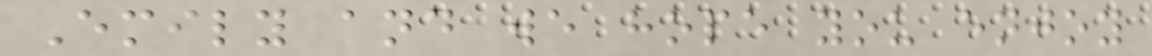Emily and we hope you enjoy
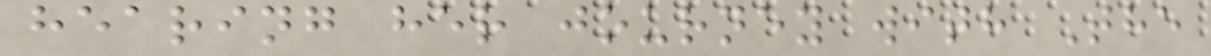hearing her journey with The
